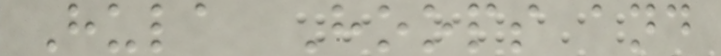Hula Hoops and
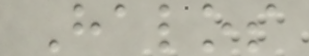Halos
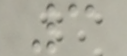3
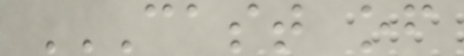CAST OF
